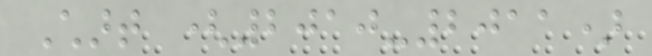Chart (2010-2011)
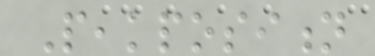Peakposition
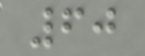60
